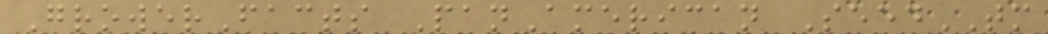GrowerFacts PanAmerican SeedTM
